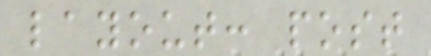layout: post
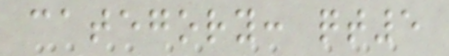category: qt5
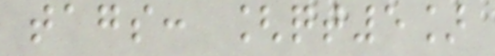tags: [qt5]
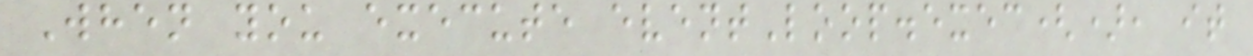When you execute eventLoop.exec(), it
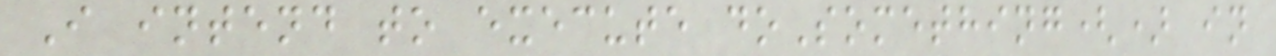I intend to execute doSomething() in
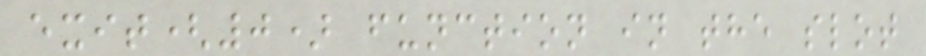exit(0) function in the slot
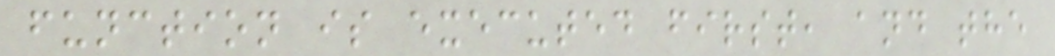function is executed first, and the
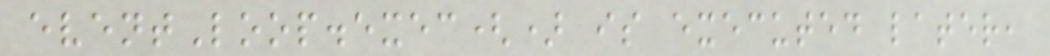eventLoop.exec() is executed later,
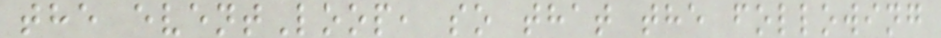the eventLoop, so that the following
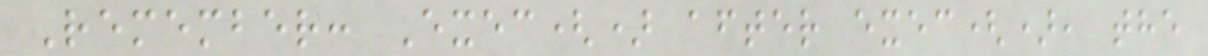Remember: Exec() after exec(), the
